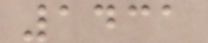1431
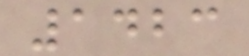1423
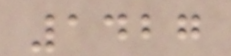1427
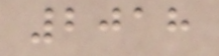2018
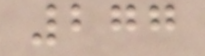277
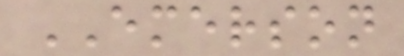EMERSON
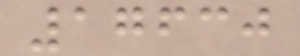17630
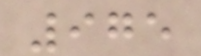975
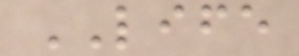LIFE
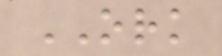ORK
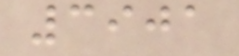3901
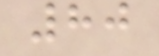80
